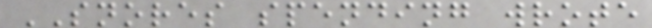SNORES spending wrote
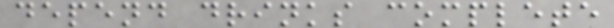depend drinks complete
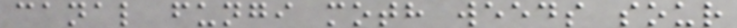canal fungi moth weeds sour
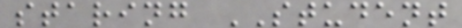staring STUDENT
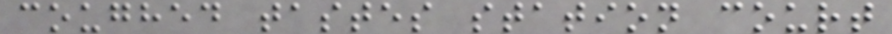coughed tastes station court
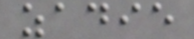zadie
